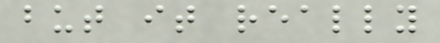but it really
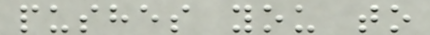pushes you to
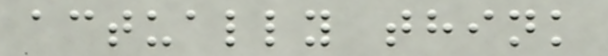actually think
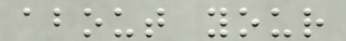about your
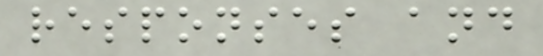responses and
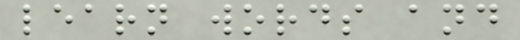learn words and
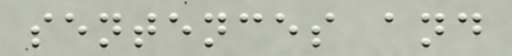sentences and
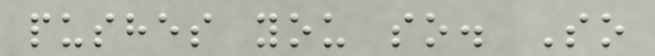pushes you so. So
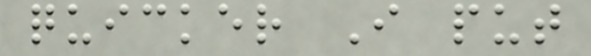quicker I put
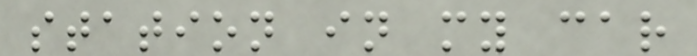station in my car
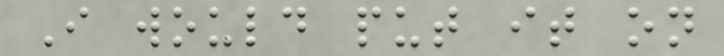I would put it on
